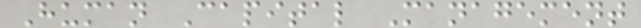Human Capital Management
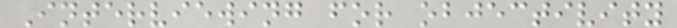Interviewing for objectivity
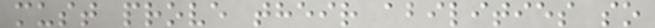must prove their abilities so
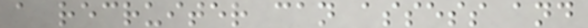a recruiter can assess and
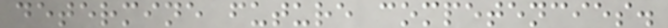determine future competencies.
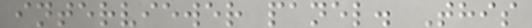interviewer panel. This
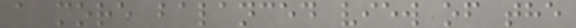a more balanced view of the
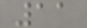11
